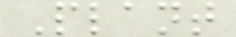Plant
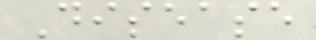Disease
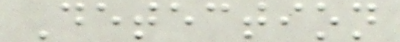Detection
